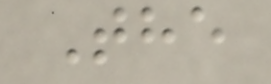The
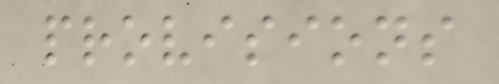provisions
